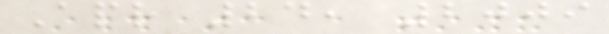Apr 24, 2009
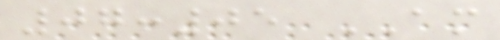07:05 AM
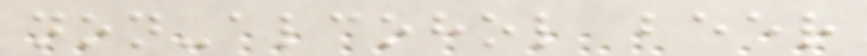non-alcohol beer
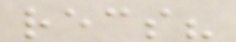recs?
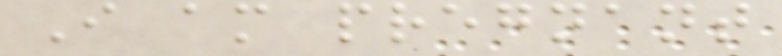I am pregnant
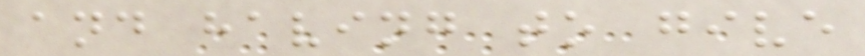and having to give
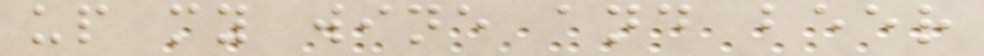up my wine and beer
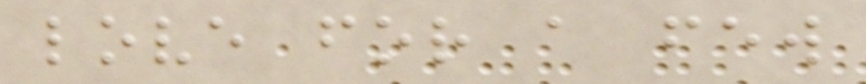love for a few
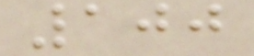100
